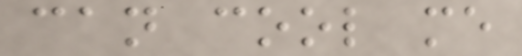can cool me
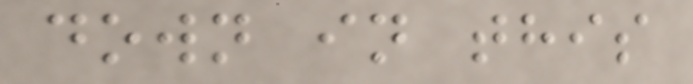down in this
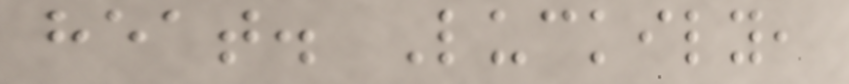heat. Luckily,
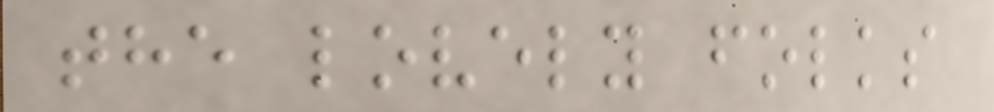the lovely folks
